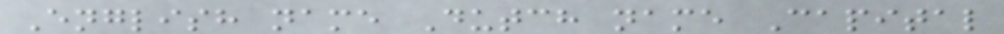English name Dutch name Capital
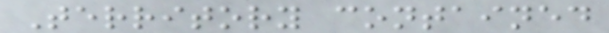Territory contained
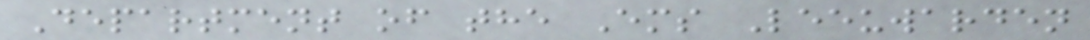Department of the Ems Leeuwarden
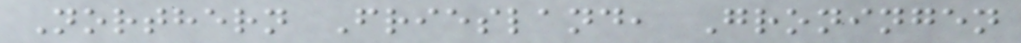Northern Friesland, Groningen
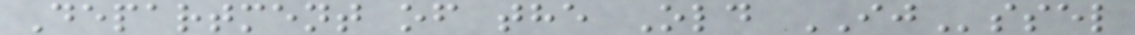Department of the Old IJssel
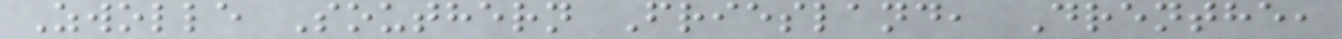Zwolle Southern Friesland, Drenthe,
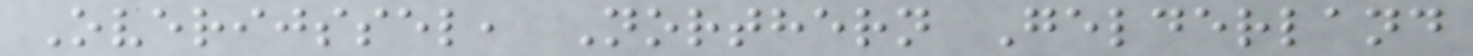Overijssel, Northern Gelderland
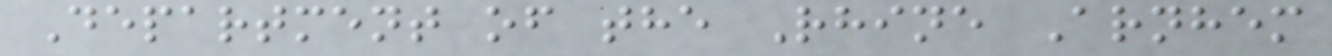Department of the Rhine Arnhem
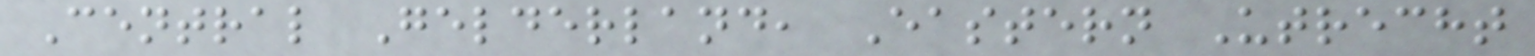Central Gelderland, Eastern Utrecht
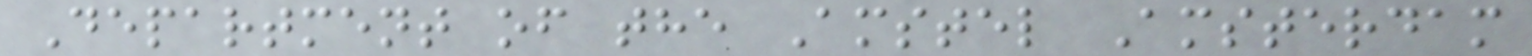Department of the Amstel Amsterdam
